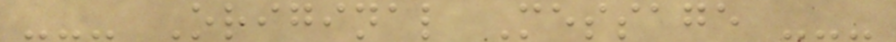--- Original Message ---
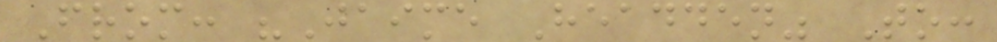From: "Jaime Headden" To:
